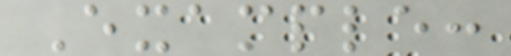Example:
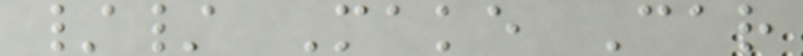// Make Car
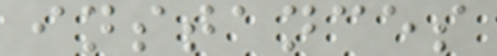instances
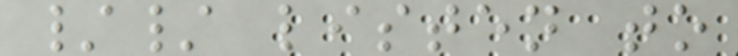// listen to
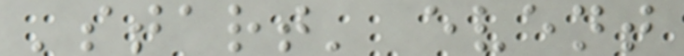'start' event
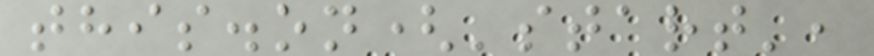this.on('start',
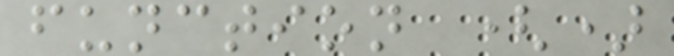function ()
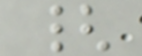{
